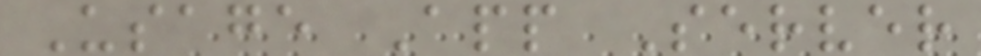Usage App Server
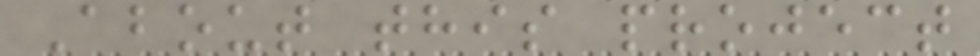About this project
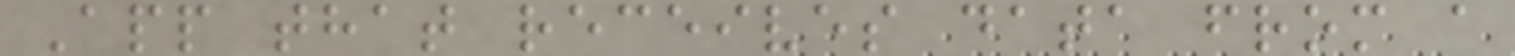App that receives data from a
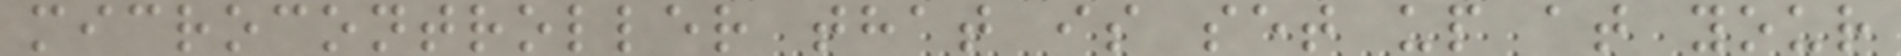microcontroller that is set up at your
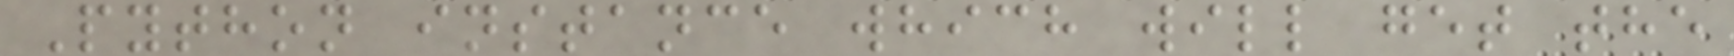Python instance which will get the
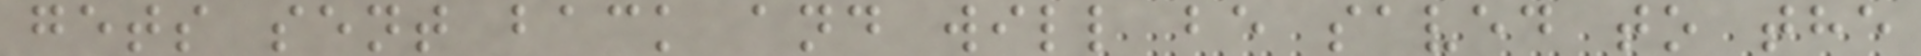gets sent back and will be saved to the
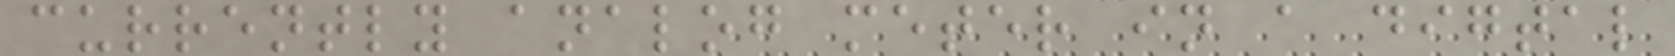currently analog meter in a digtal
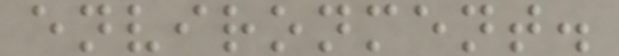environment.
